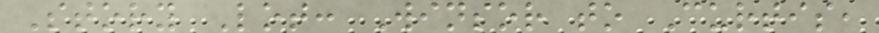Story Lot: Winsor to Curtis,
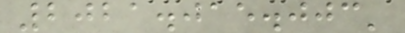2021.015.003'
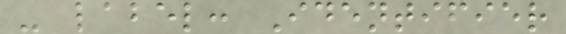- label: Identifier
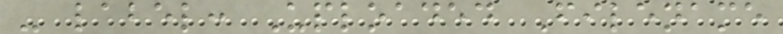- label: Uploaded Filename
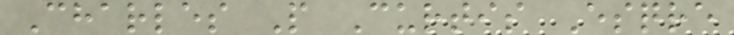Charles P Curtis Esqre
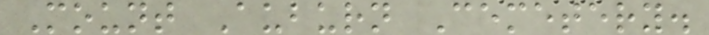Mount Auburn Cemetery.
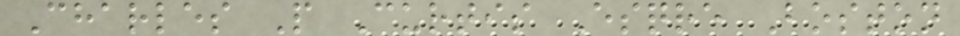Charles P Curtis Esqre Boston
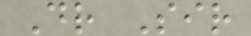Dr Sir
